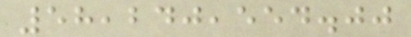58,240,554.00
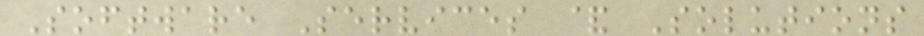Software Services & Solutions
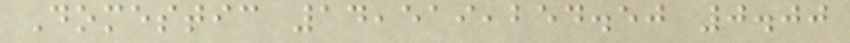Domestic 14,519,254.50 0.00
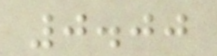0.00
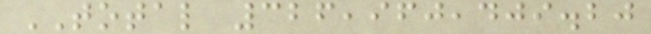TOTAL 326,960,409.20
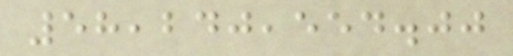58,240,554.00
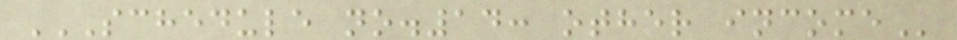SCHEDULE NO.14: OTHER INCOME
